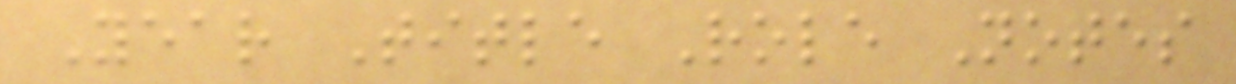Year Title Role Notes
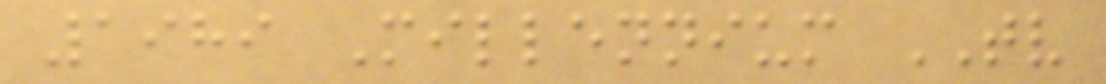1989 Millennium TV
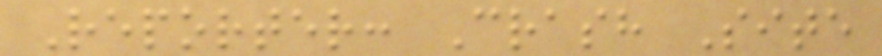Reporter: Crash Site
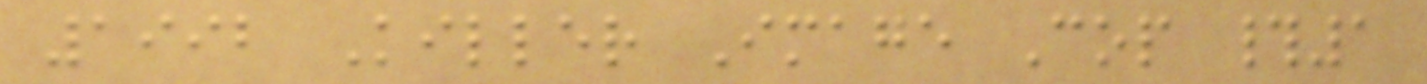1992 Killer Image Cop #1
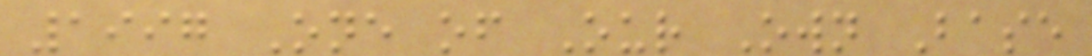1997 One of Our Own Base
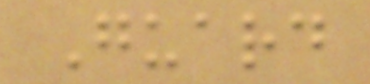Guard
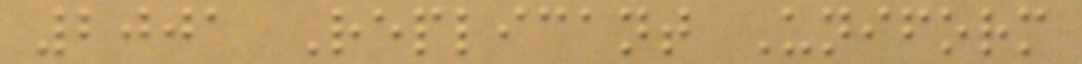2001 Replicant Uniform
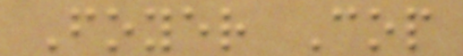Foyer Cop
